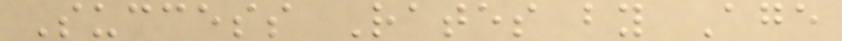Success Rates by Age
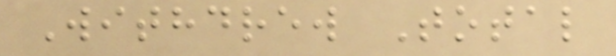Withdrew Total
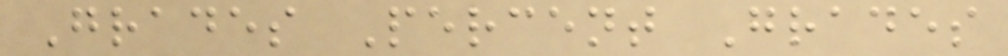Grades Percent Grades
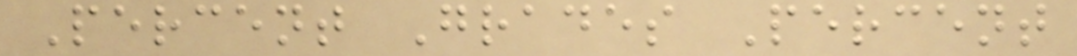Percent Grades Percent
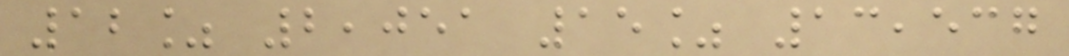12% 2,051 15% 13,537
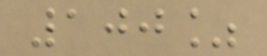100%
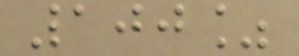100%
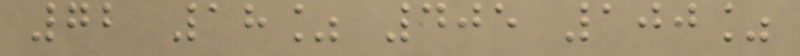72 18% 405 100%
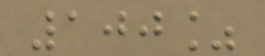100%
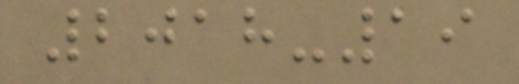2018-19
